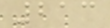213
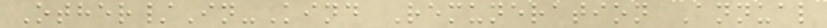Other/In-Kind Remuneration Annual
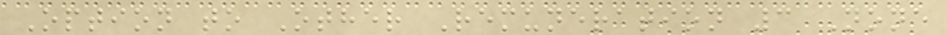Option to Other Remuneration 3 None
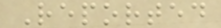Reported
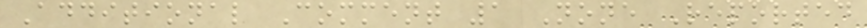Additional Comment 1 None Reported
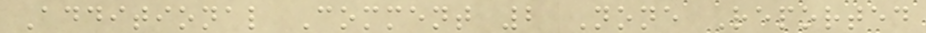Additional Comment 2 None Reported
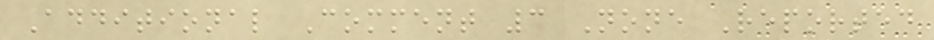Additional Comment 3 None Reported
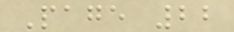Page 22
